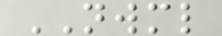NWML
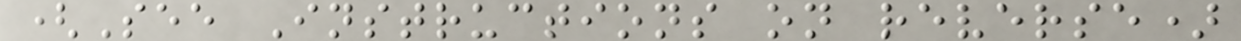(See Instructions on reverse)
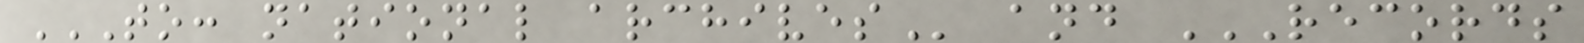TO: NATIONAL ARCHIVES and RECORDS
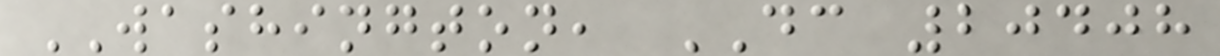WASHINGTON, DC 20408
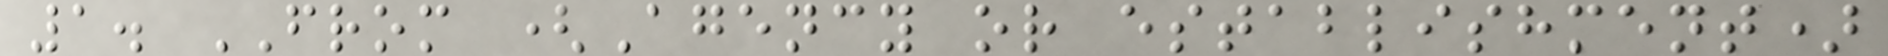1. FROM (Agency or establishment)
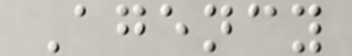Agency
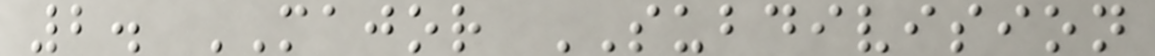2. MAJOR SUBDIVISION
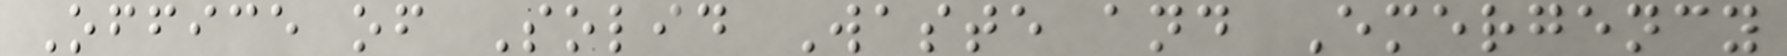Office of Solid Waste and Emergency
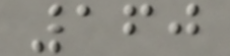160
